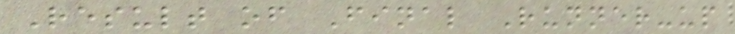Result of Final Runner-up
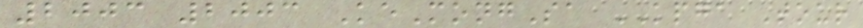2003 2003 KeMongSa KPGA Tour
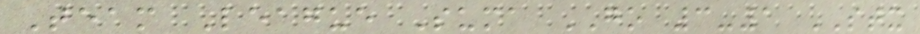Team League Suma GO 3-1 STX
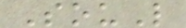SouL
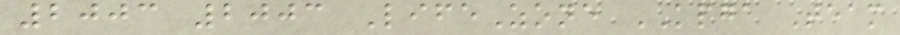2003 2003 LifeZone KPGA Team
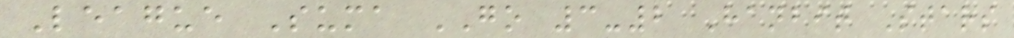League Suma GO 3-2 Hanbit Stars
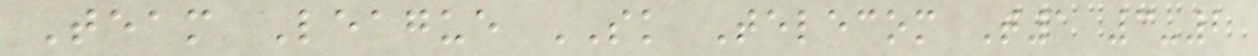Team League SK Telecom T1 3-2
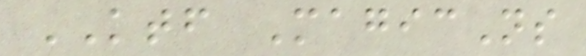KTF MagicNs
